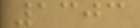1303
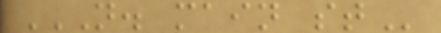N. MAIN ST
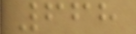668
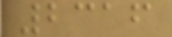2316
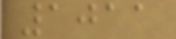1011
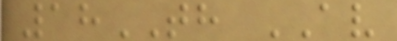18TH AV
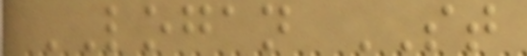LOGAN ST
